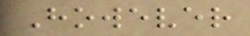However
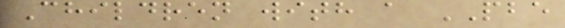Children with a PBE
